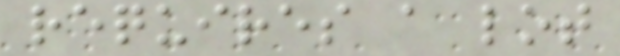requires a lot
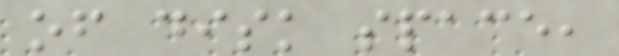of disk space,
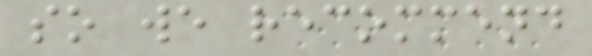so we recommend
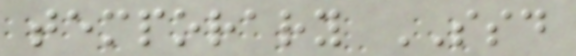temporary SSD
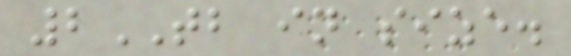2TB in size.
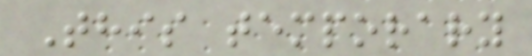This temporary
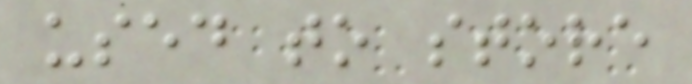used to store
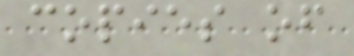copies of
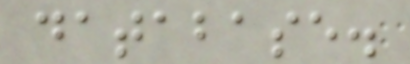database.
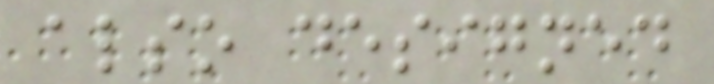also designed
